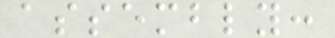assembly:
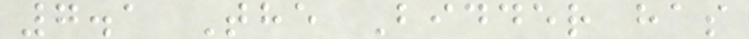7.1 The Bidder has
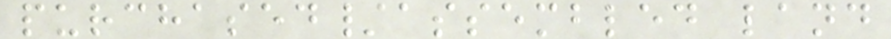purchased/assembled land
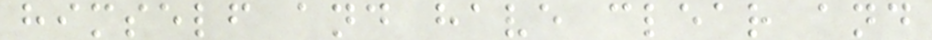himself and have clear and
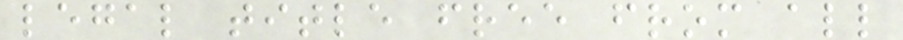legal title free from all
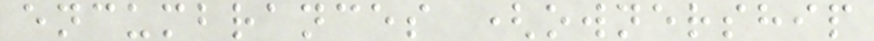encumbrances (ownership
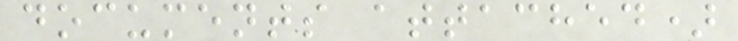documents attached)
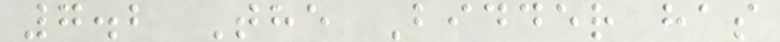7.2 The Bidder has
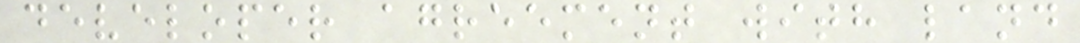developer agreement with land
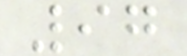97
